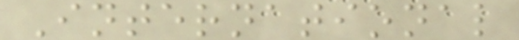International
